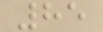85
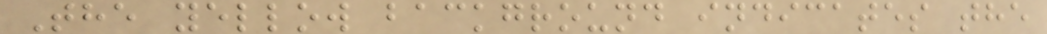The yellow background indicates the
